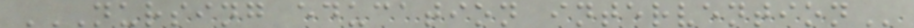NURSING EDUCATION INTERVENTION
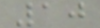10
